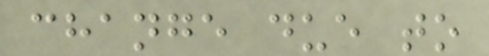change due to
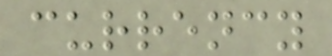currency
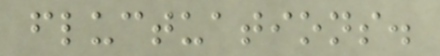fluctuations.
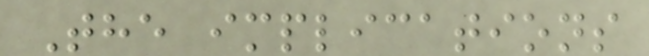The implications
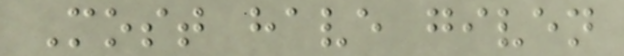Most have given
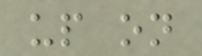up on
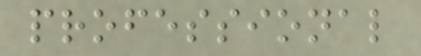professional
